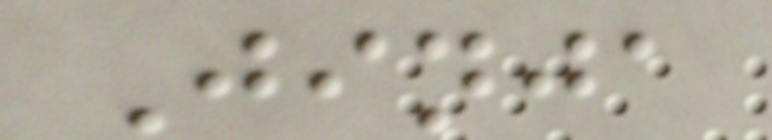Jinja
